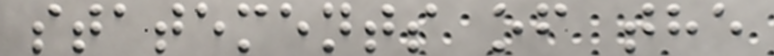statements of the
